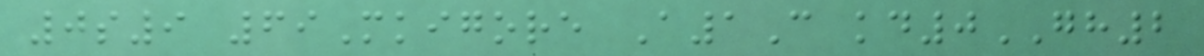0s9 69Mkigore A1C kd0GH2
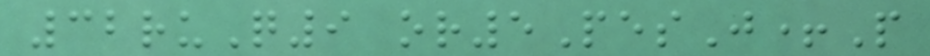32ruQ9 or5PesJ+P
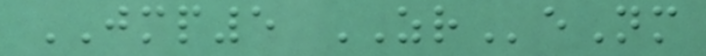JMP5 ZReNm
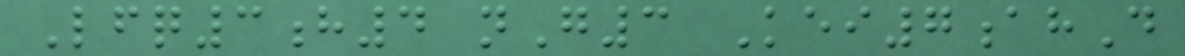Lfq3h4 nG3 Kei7ahD
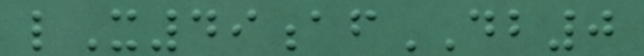lX49afDB0
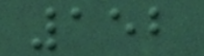152
